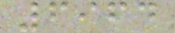6964
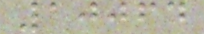10064
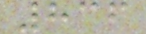836
